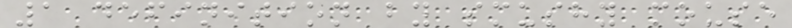1 definition by smushy mouse
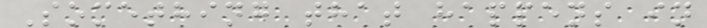Something that happens in
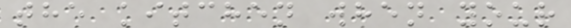the kitchen when your
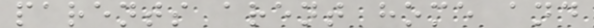parents arent home and
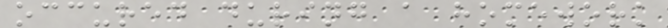occured during a homework
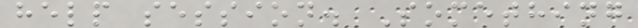help session. Something
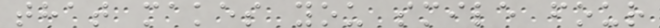that makes you smile four
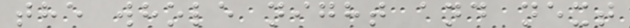the whole night and next
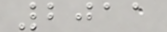2011
